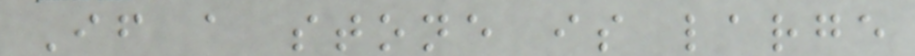If a stone is large
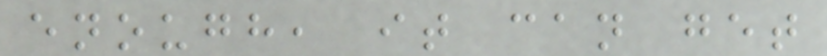enough, it can get
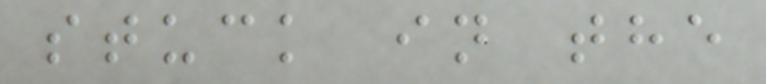stuck in the
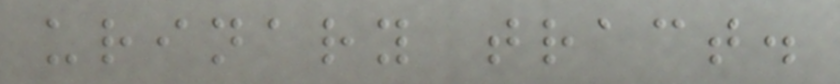urinary tract.
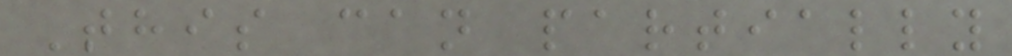This can partially
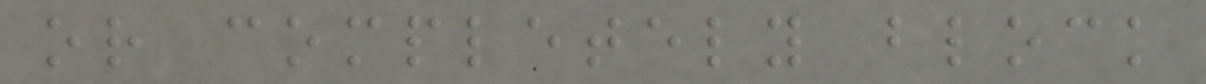or completely block
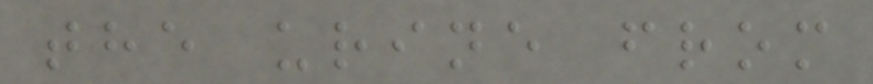the urine from
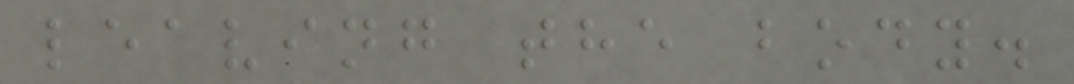leaving the body.
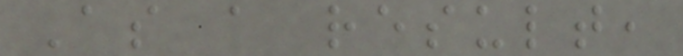As a result,
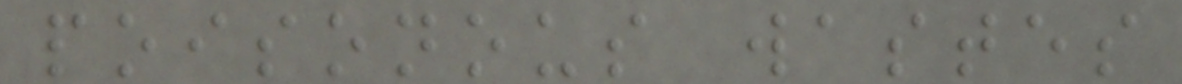poisonous wastes
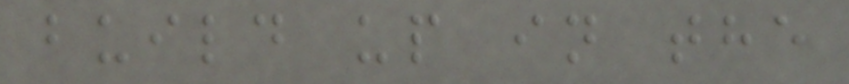build up in the
